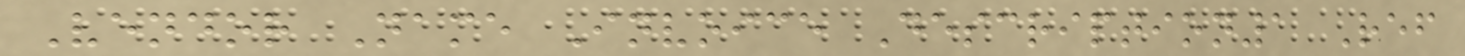Vendor Name Invoice Description1 Ref
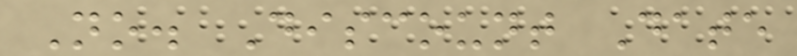No. Discount Date
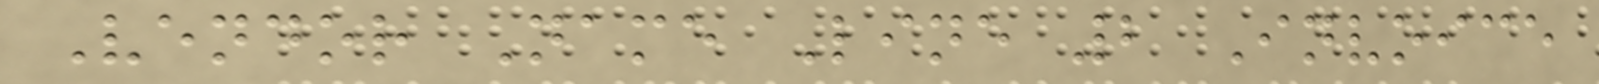Vendor Name Line 2 Invoice
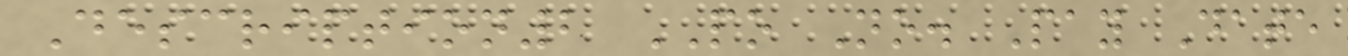Description2 PO No. Pay Date
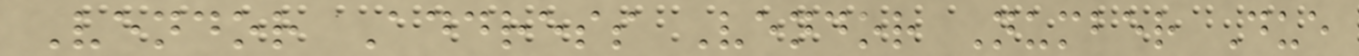Vendor Address Vendor Number Due
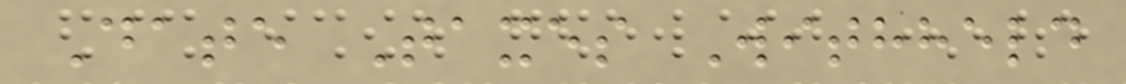Date Taxes Withheld
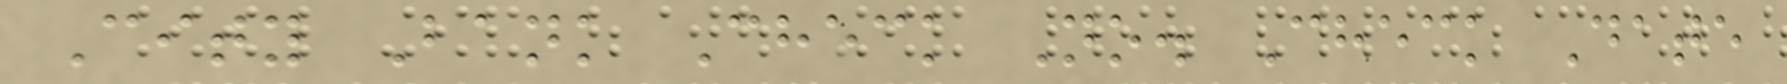City Bank Check No. Check Date
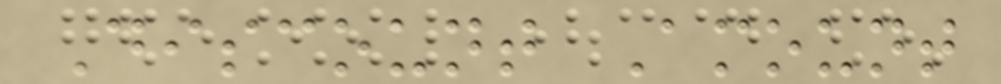Discount Amount
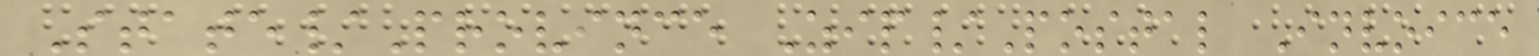State/Province Zip/Postal Invoice
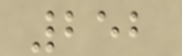252
